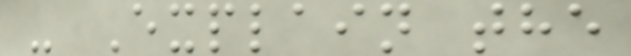- Explain the
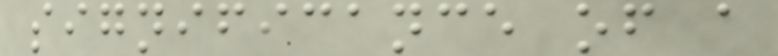significance of a
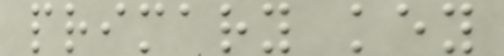primary key
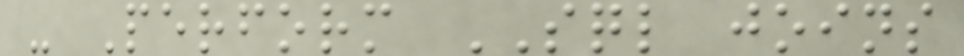- Perform SQL joins
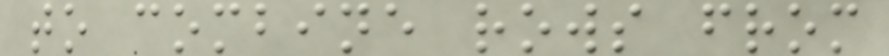to combine rows from
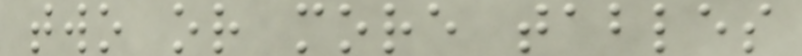two or more tables
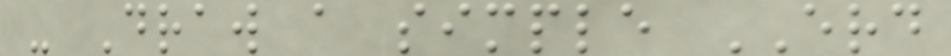- Draw a simple ERD
